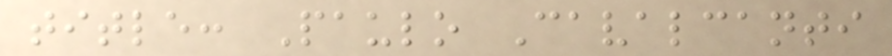title: Paulo Cavalcanti
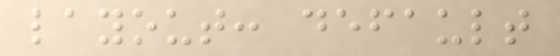layout: default
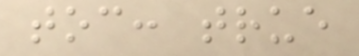toc: true
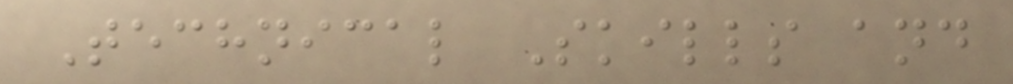Technical Skills and
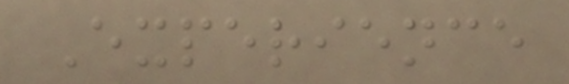Experience
